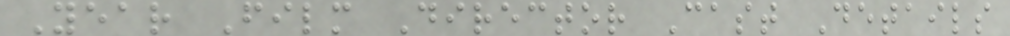Year Film Director Cast Details
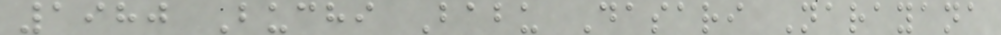1980 Buchi Babu Dasari Narayana
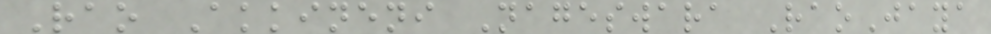Rao Akkineni Nageswara RaoJaya
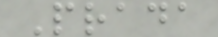Prada
